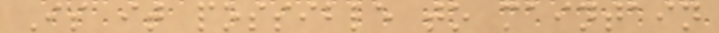Is it possible to maintain
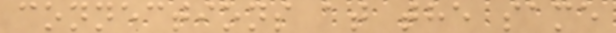connections at the same
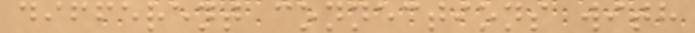different connections with
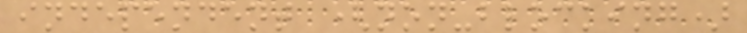independent (non-blocking)
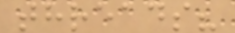threads?
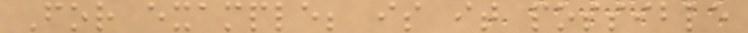For example; is it possible
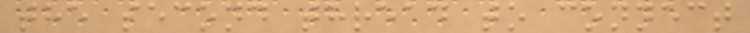the second thread to connect
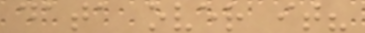data over it?
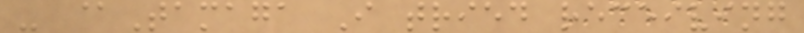- @Tamaga I tried receiving
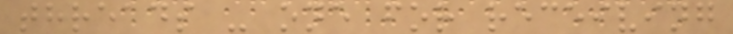threads - one for receiving
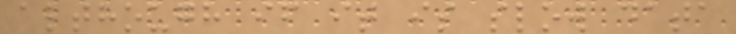although if it is slow data
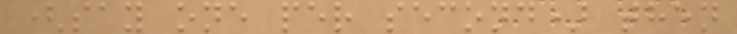(say one per second) then
